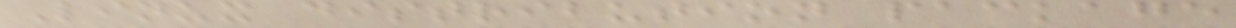Linux distribution package
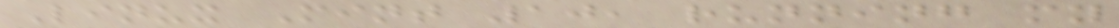Linux Mint 10, running my
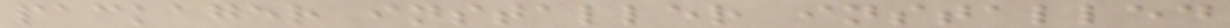packager installer installed
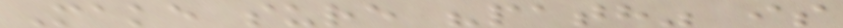Make sure "path" is
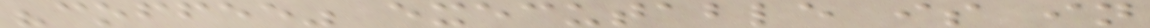"coffee" executable is in
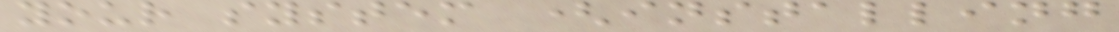your system (installing
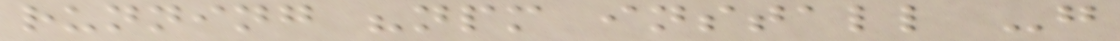running "npm install -g
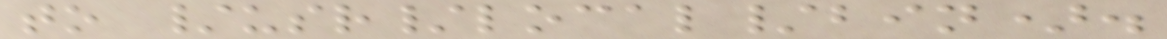to /usr/local/bin).
